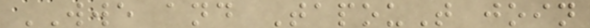WWE and TapouT join
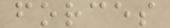forces
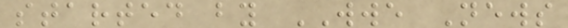started by WWE News
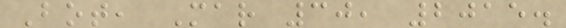Bot, Mar 30, 2015.
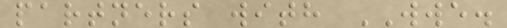partners with WWE.
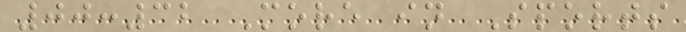00:32 More in Sports
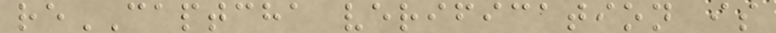reCAPTCHA verification is
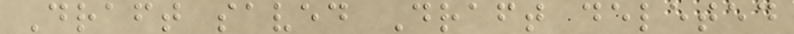Draft saved Draft deleted
